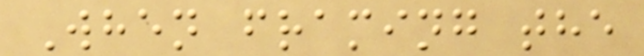When framing the
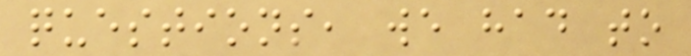questions, we had to
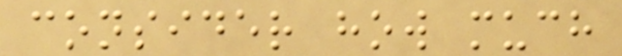consider how much
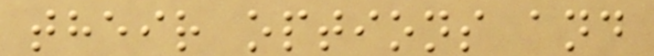their options and
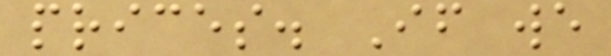prices. If we
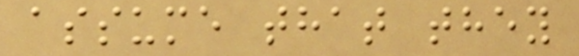assume that they
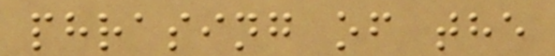phrasing of the
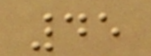45
